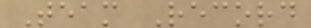Team Record
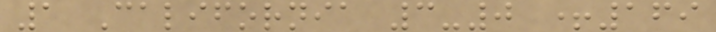1 California 3-0 +169
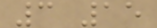3 15
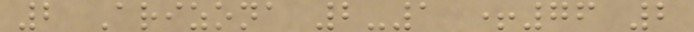2 Arizona 2-1 +76 2
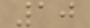10
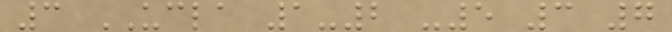3 UCLA 1-2 -5 3 7
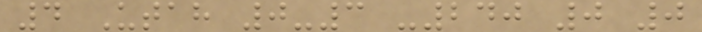4 Utah 0-3 -240 0 0
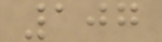107
